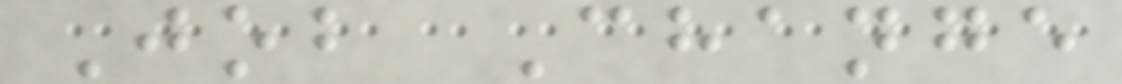Job Change
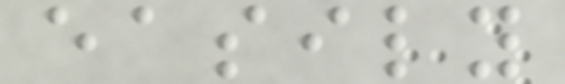easily
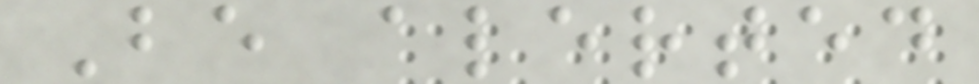Be alerted
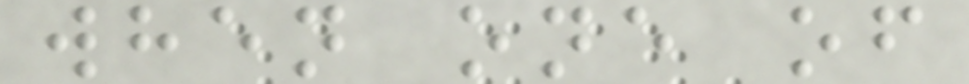when one of
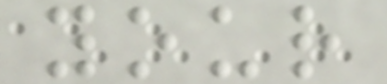your
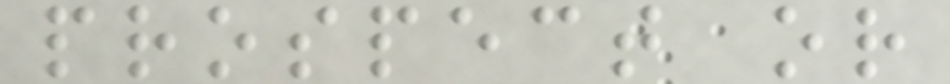prospect or
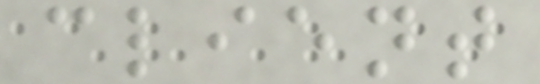client
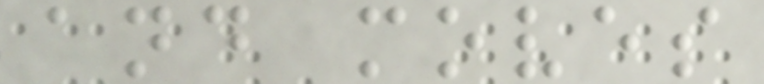and moves
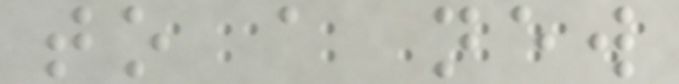to a new
